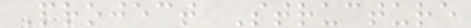Project Structure
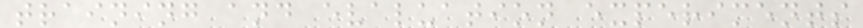training and evaluation experiments
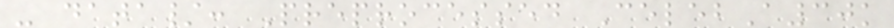- data/: Preprocessed CelebA30k
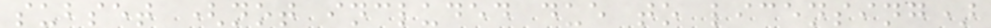subset (not included due to licensing)
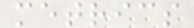metrics
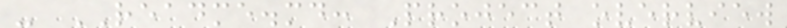- README.md: Project overview
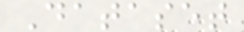Dataset
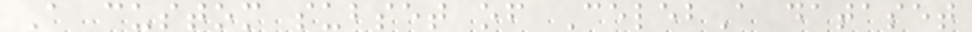A custom subset of CelebA dataset
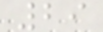29
